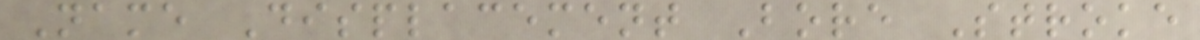Name Displacement Bore Stroke
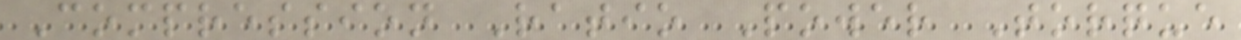Compression Ratio Power Torque
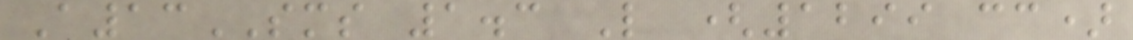A13SMS 1.3 L (1299 cc)
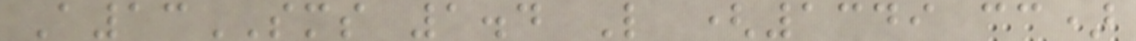A13SMS 1.4 L (1349 cc)
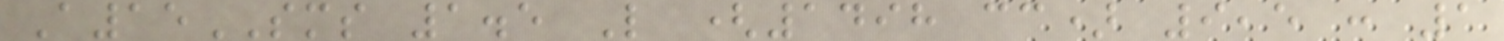A15SMS 1.5 L (1498 cc) 9,5 : 1
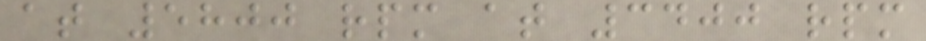at 5800 rpm at 3400 rpm
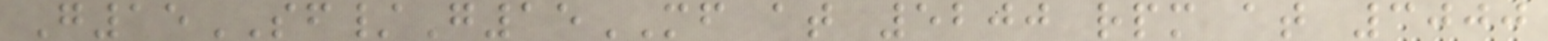G15SF/G15MF at 5200 rpm at 3000
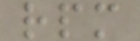rpm
